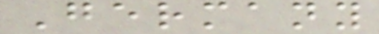Germany
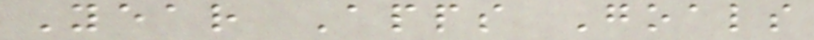Year Apps Goals
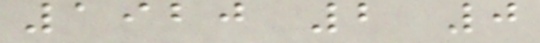1920 2 0
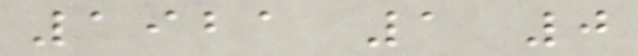1921 1 0
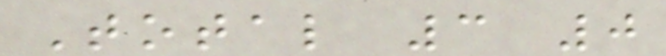Total 3 0
